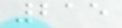215
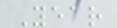Year
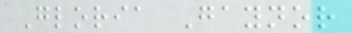Gloria Gaynor
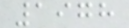1978
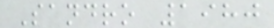Sandro 1980
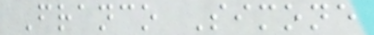Franco Simone
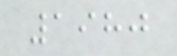1980
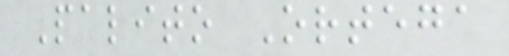Palito Ortega
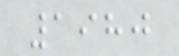1980
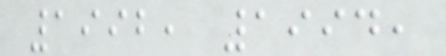1992, 1994,
